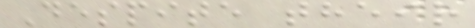Despite their
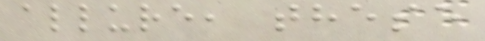allure, these
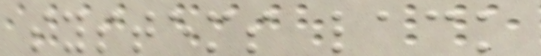systems lack
